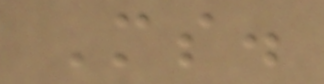Ms.
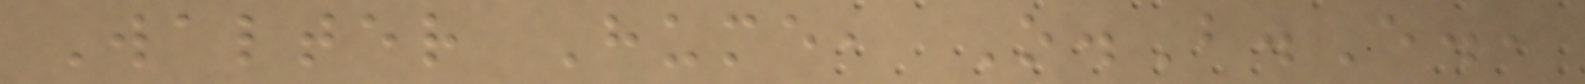Walter Hume, O.B.E.,
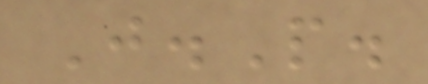J.P.
